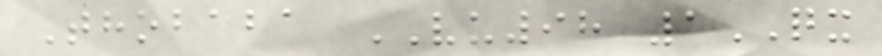Thobaba VU98 1QX
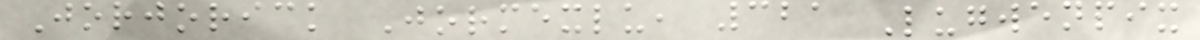Jorjorick Jormexlu, 321 Lugwenpix
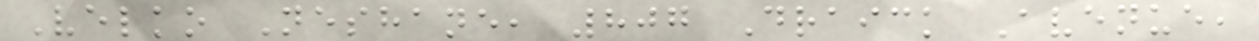Velko Neshane, 807 Draick Avenue,
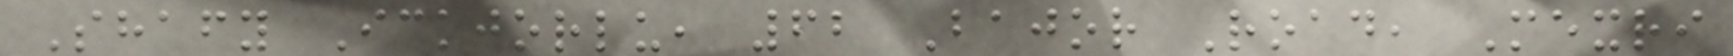Shafy Ickjorlu, 62 Bajor Road, Mexri
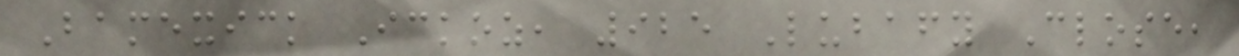Bamexick Ickoz, 925 Lubafy Close,
